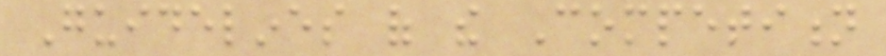Guidelines of the Competition
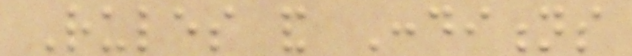Rules and Conditions
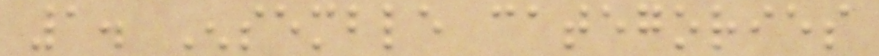1. Ensemble categories
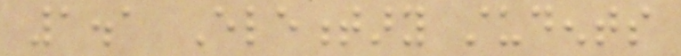1.1 Elementary students
